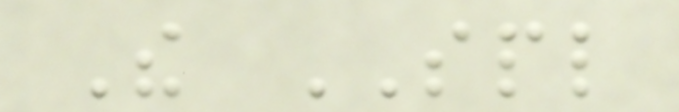The SPL
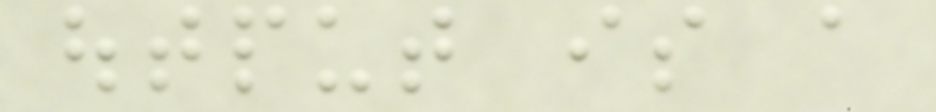output is a
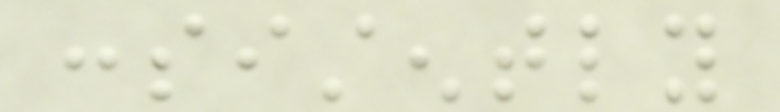consistently
